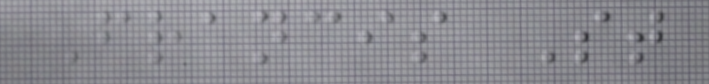Francis St
